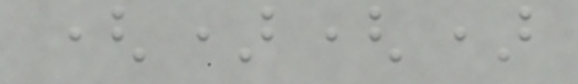()()
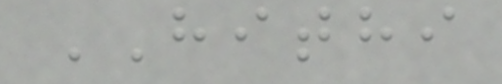HITHI
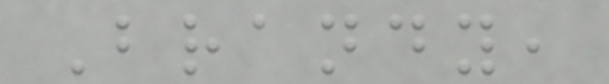Brandy,
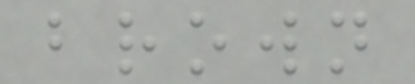brown
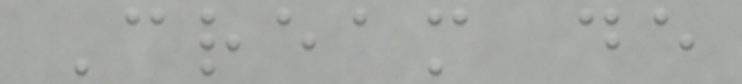Cream de
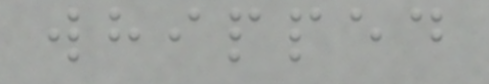whipped
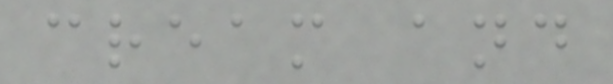cream and
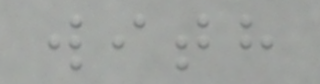with
